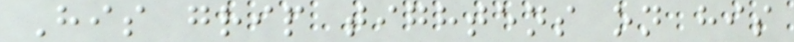His grip tightens on his
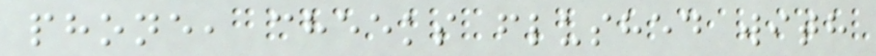phone, cheeks flushed with
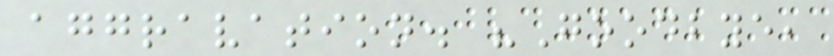aggravation. "Goodbye,
